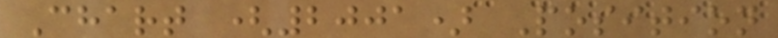Chart (2001) Position
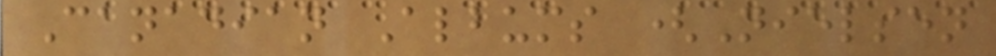Canadian Albums (Nielsen
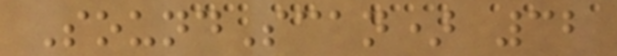SoundScan) 32
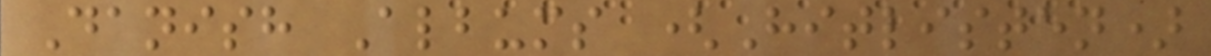Danish Albums (Hitlisten)
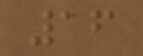16
